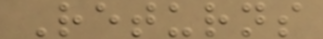Returns
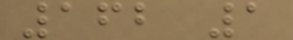162 1
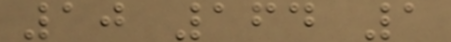10 164 1
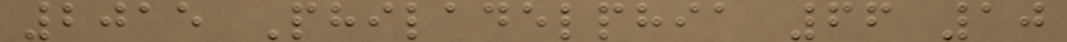2015 Philadelphia 66 10
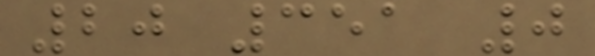20 351 0
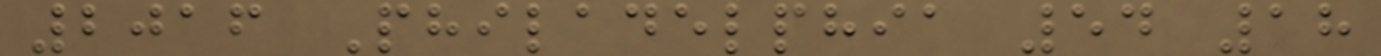2016 Philadelphia 54 18
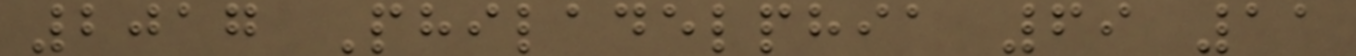2017 Philadelphia 69 11
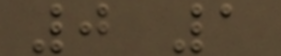0 1
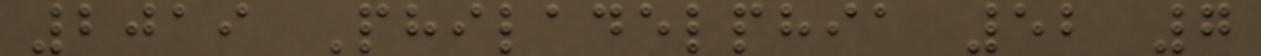2019 Philadelphia 52 7
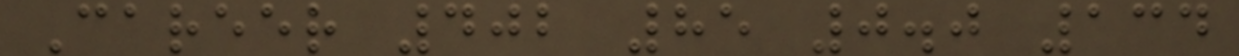Career 402 85 0.0 134
